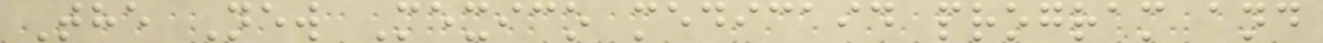The New Mexico medicaid program and
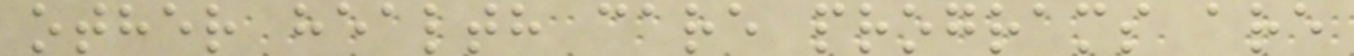other health care programs are
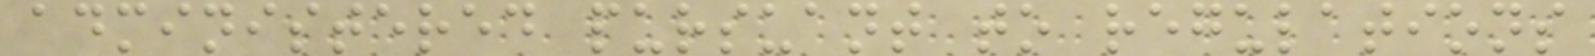administered pursuant to regulations
